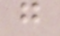g
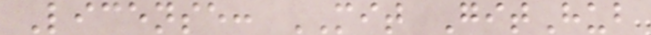License: MIT GitHub
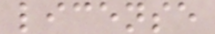license
